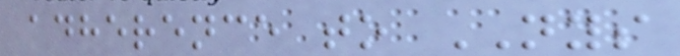adherence to NYS
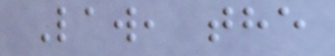Law, the
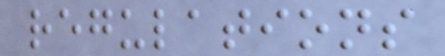regulations
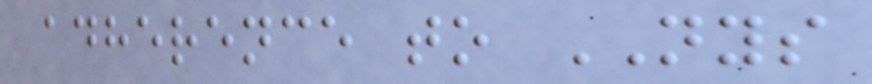adherence to NYS
